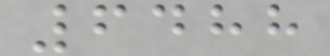6488
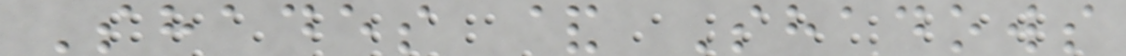Shades & Shadows
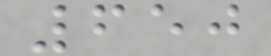650
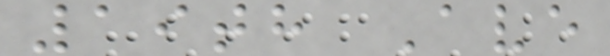19th Ave
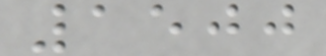1500
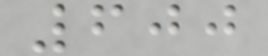600
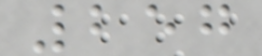257
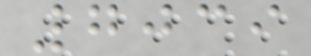7039
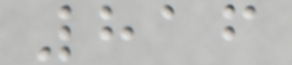816
